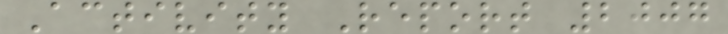Activity Report 2007
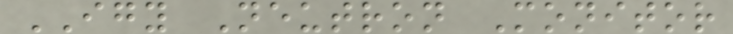IGY Neutron Monitor
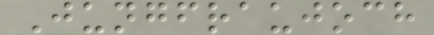Jungfraujoch
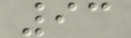93
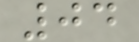04
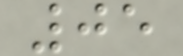05
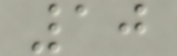10
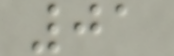01
